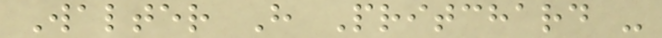Walter H Pritchard -
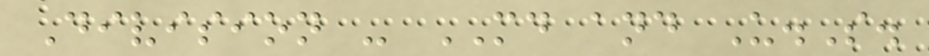Division - MD and U.S.
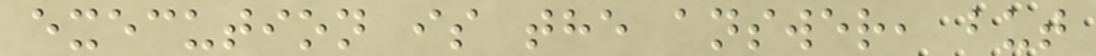execution is the answer, but
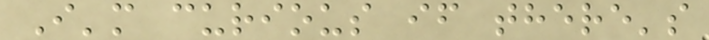I'm curious if there's
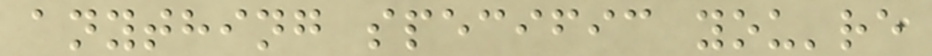anything specific you're
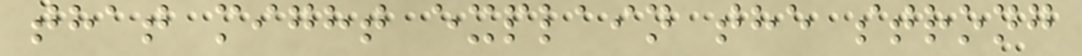that might explain the strong
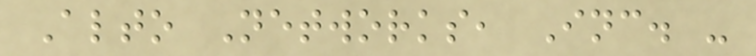Alto Networks, Inc. -
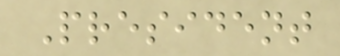President
